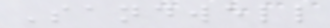Sandwell
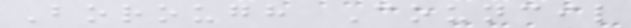Borough Council
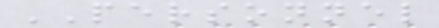PERSONNEL
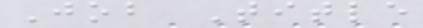Job Title
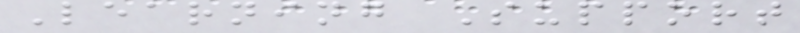Learning Support
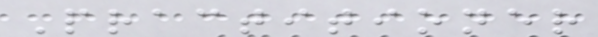Practitioner
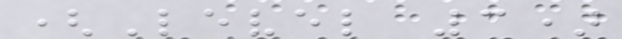(Level 3)
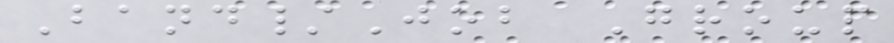Band/Job Group
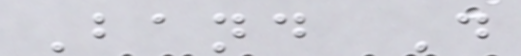Band D
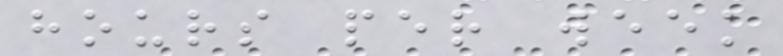hours per week
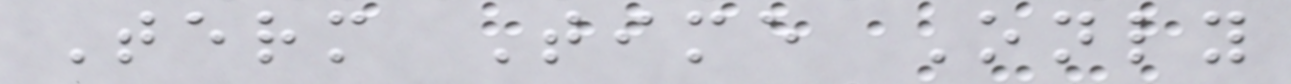Term Time Only
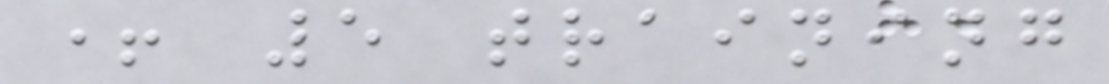+ 5 training
